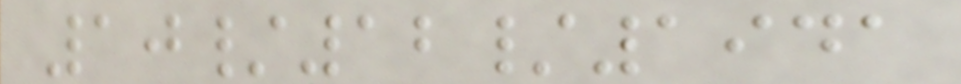10/12/1941
